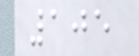105
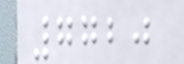7720
